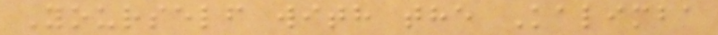Yourself with the Kalimba
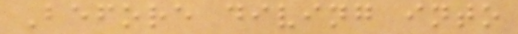Before diving into
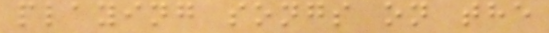playing songs on the
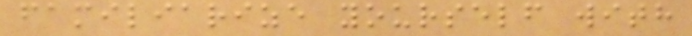familiarize yourself with
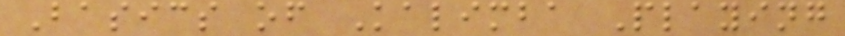Basics of Kalimba Playing
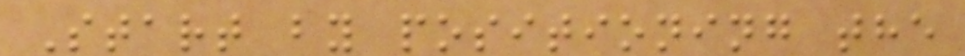Start by positioning the
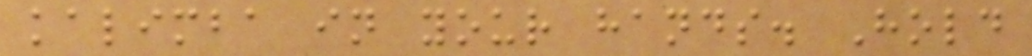kalimba in your hands. Hold
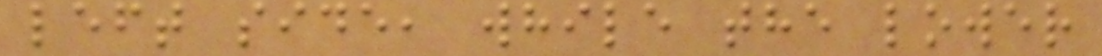left side, while the lower
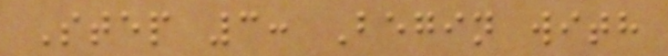Step 3: Begin with
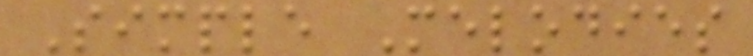Simple Melodies
